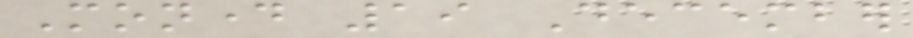Monday 19 December
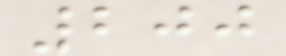200
